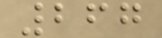267
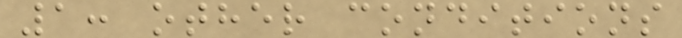1: other conditions
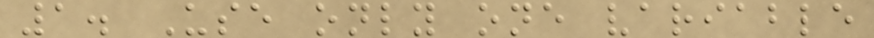1. Use only one variable
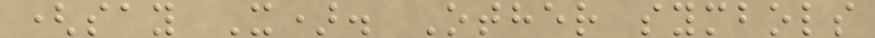(say X). Other symbols
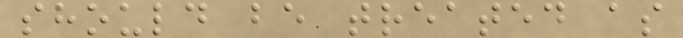should be treated as
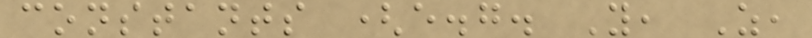constants (e.g. Y, Z,
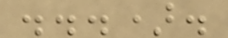...).
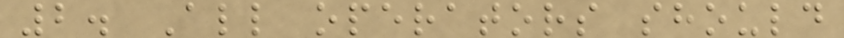2. All operators should
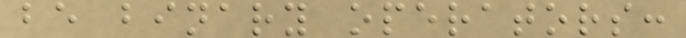be binary operators:
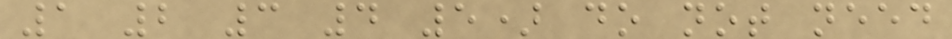1 2 3 4 5) do not need
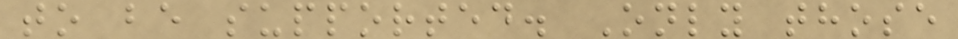to be supported. Only those
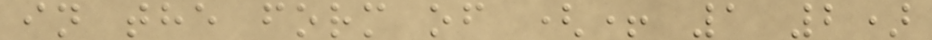in the form of (+ 1 2)
